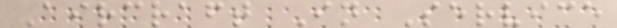Aircraft In Service
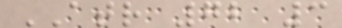ATR 72 3
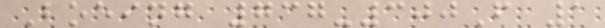Boeing 737-300F 1
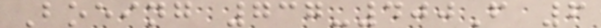Boeing 737-400F 6
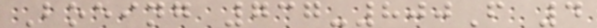Boeing 737-800F 4
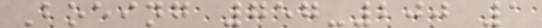Boeing 757-200 1
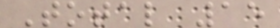Total 15
